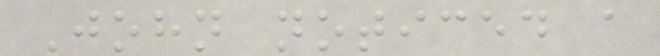John noticed a
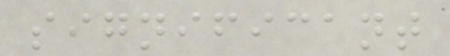significant
